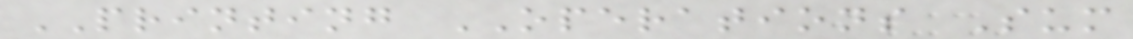PRINTING OPERATIONS Sum
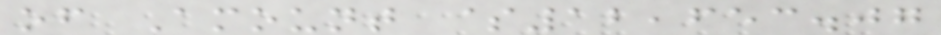of Amount $12,653.07
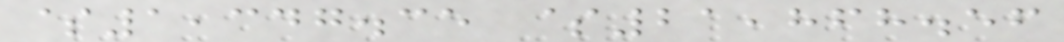$1,347.35 $21,868.56
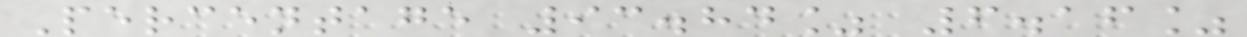Percentage 93.84% 6.16%
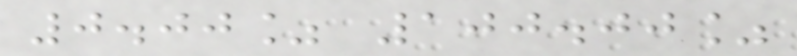0.00% 100.00%
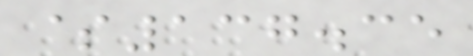$137.35
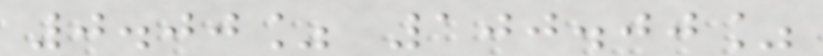0.00% 100.00%
